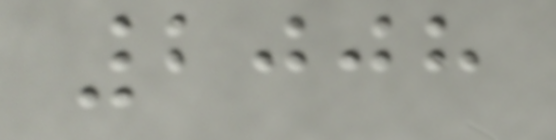2008
